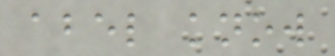abel know
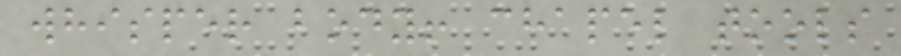whisper body! chapel tools
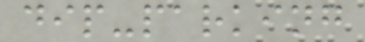dip-parking
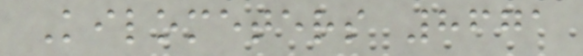Kilometers 8671
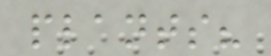plants?
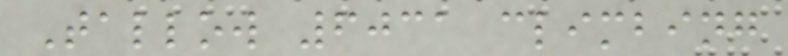Tallow 6031 climbing
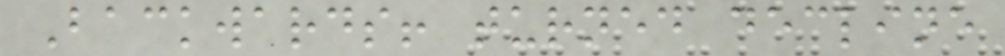Backwards! turned decline
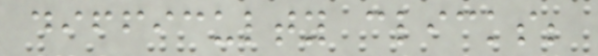difficulty clicks;
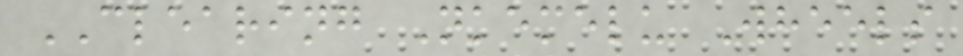CLEARING Nkemelu Wheels
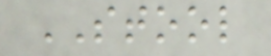STOOL
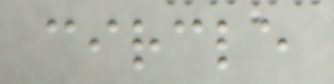circle
